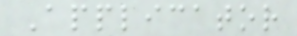Applicator
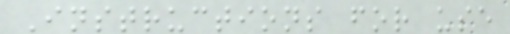Instructions for use
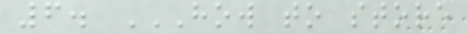6. HOW TO STORE
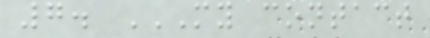7. MY CONTACT
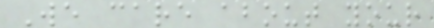We care about your
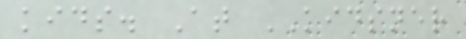kids. At KIDSNER
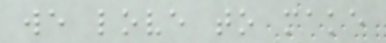we love to make
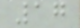17
